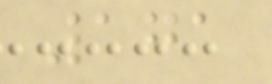171
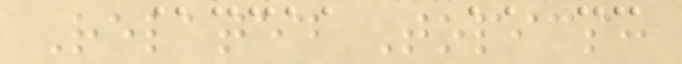Related Topics:
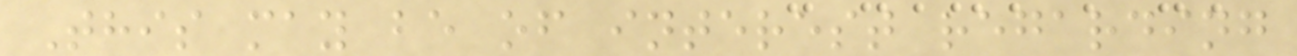This may be of interest regarding
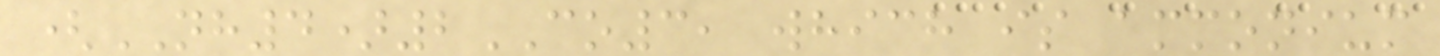(NH4)2CO3, which is ammonium
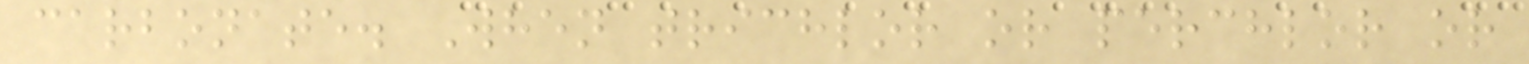carbonate. When trichlor or perchlor or
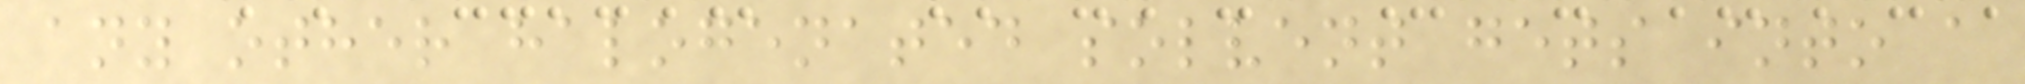any other halogenated solvent gets into a
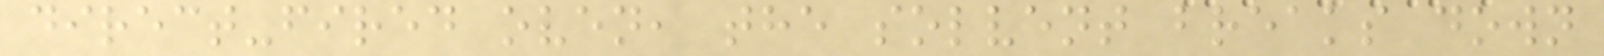direct-fired oven, the solvent breaks down
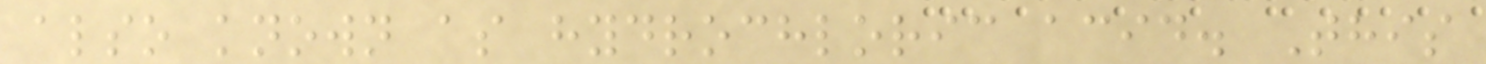also known as hydrochloric acid. This
